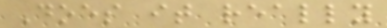Does it really
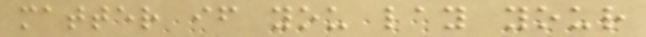matter if you lay your
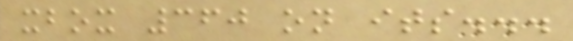xbox 360 on its...
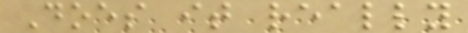Does it really
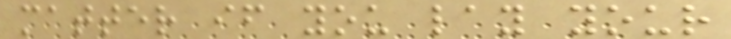matter if you lay your
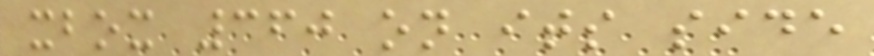xbox 360 on its side
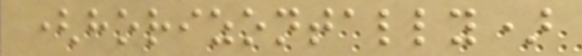(horizontally)
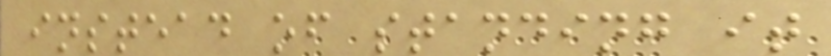instead of standing it
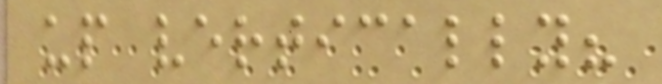up vertically?
